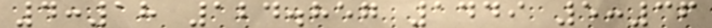4:18 124.857 1449 5:36
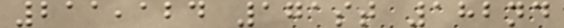211,124 171st 182nd
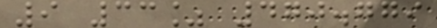9 33% 470.779
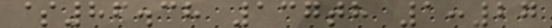$86.38 137th 1:27
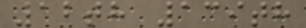12th 139th
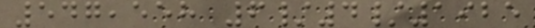547,558 6/4/1925
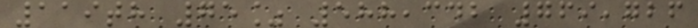119th 75% 588,342 769,726
